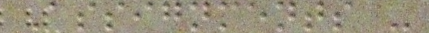Assignments -
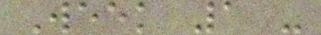Week 1 -
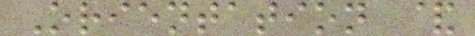Orientation &
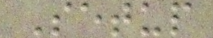Setup
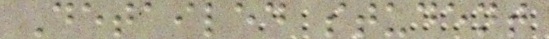Detailed student
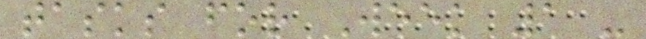tasks for Week 1 -
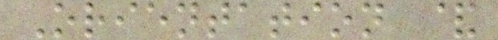Orientation &
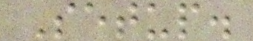Setup.
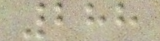288
